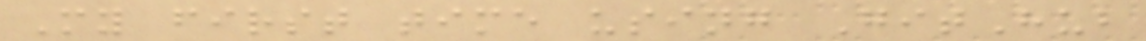My first time using GitHub
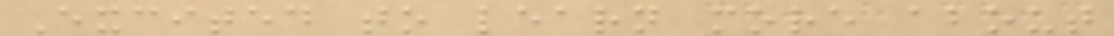Excited to learn more about
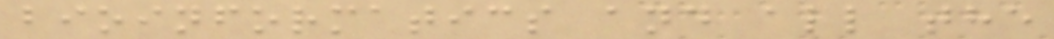bioinformatics and all the
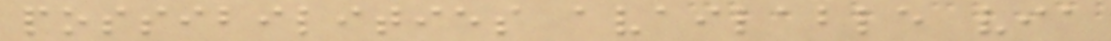possibilities available via
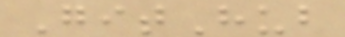GitHub
